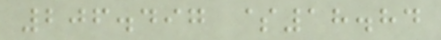206.497 $18.84
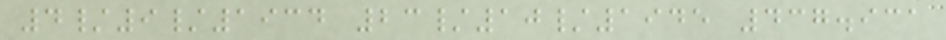4/9/1934 23/10/1945 437.931
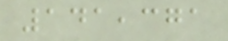141,371
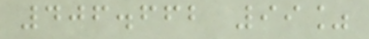406.662 99%
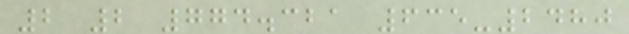2 2 774.321 635-2480
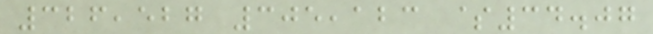326,527 305,123 $34.07
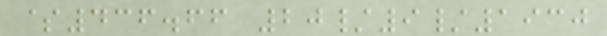$436.66 20/9/1930
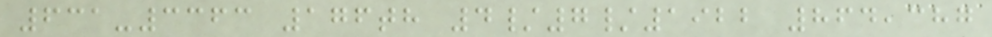631-3363 176th 4/7/1922 864,387
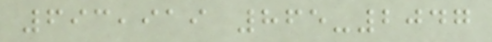693,919 865-2047
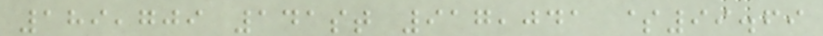189,709 141st 917,041 $99.69
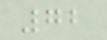72
